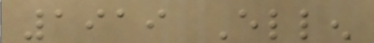1919 Ellen
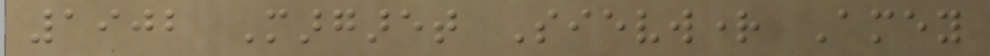1902 Margaret Sievwright Amey
